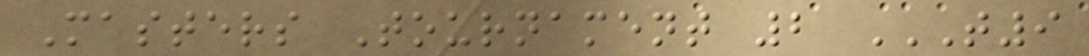Masters Tournament 2 T9
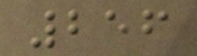256
